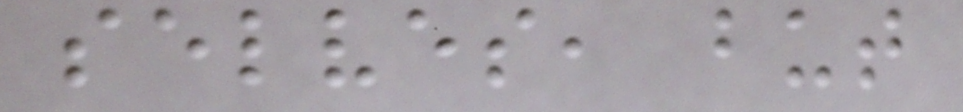selves, but
